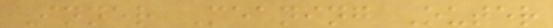Inner Meaning Outer
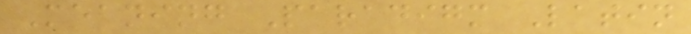Meaning Paradigm Latin
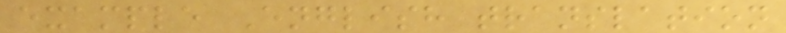example English translation
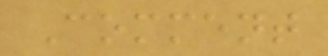Comment
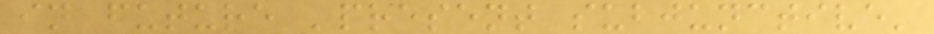in future 'present subjunctive'
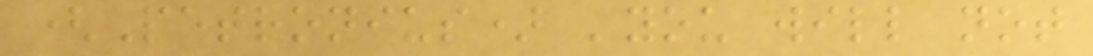(Petronius) 'you will not
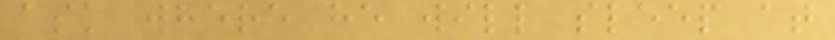ask where he will sleep at
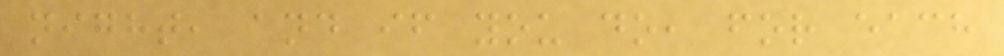night, and if you do, for each
